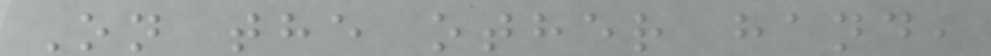On the other hand,
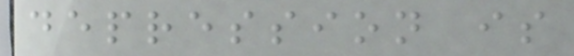depression is
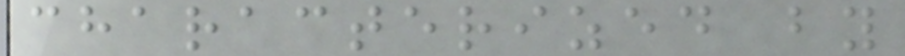characterized by
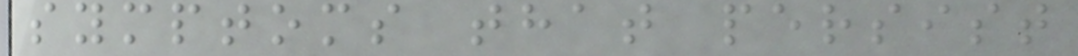symptoms that persist
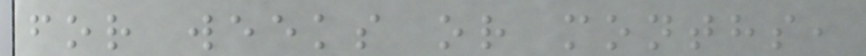for weeks or months,
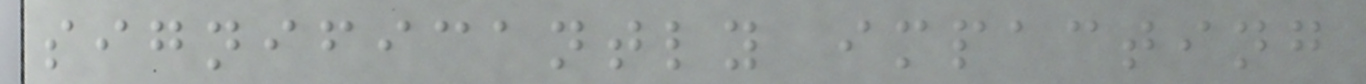significantly impacting
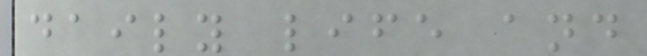daily life and
